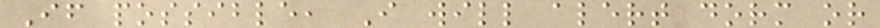If possible, I will alert dorm or
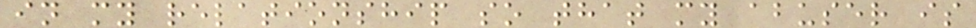in my relationship so that my abuser is
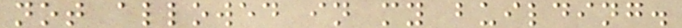not allowed in my building.
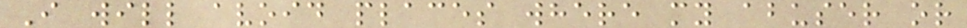I will avoid places where my abuser or
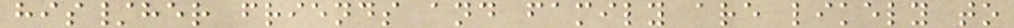his/her friends and family are likely to
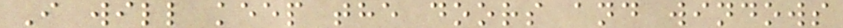I will keep the doors and windows
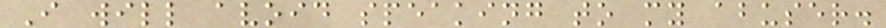I will avoid speaking to my abuser.
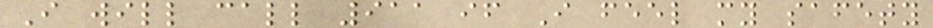I will call 911 if I feel my safety
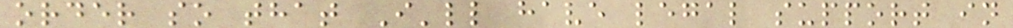order so that I'll have legal support in
